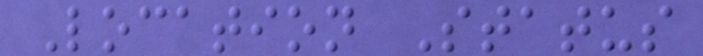Location Status
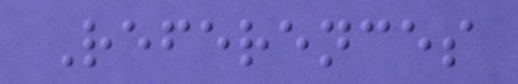References
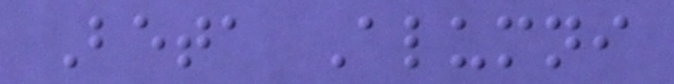Beta Alumni
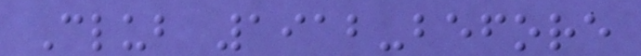Club 1912-before
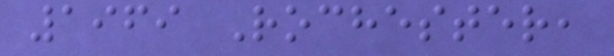1969 Rochester,
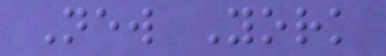New York
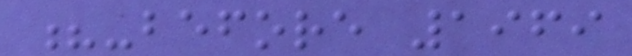?-before 1969
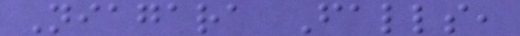Niagara Falls,
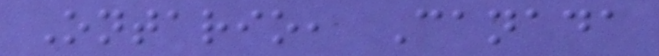Ontario, Canada
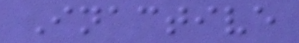Inactive
